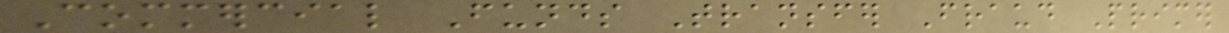Commercial Funds Transfer Fraud Primer
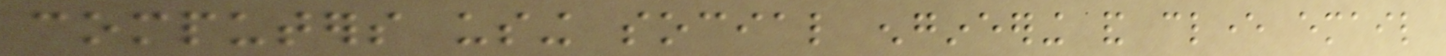computers using social engineering and clever email
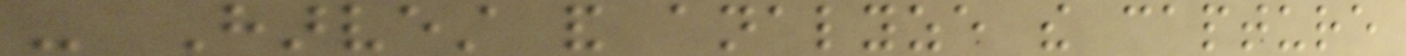- Harvest and analyze the capture
